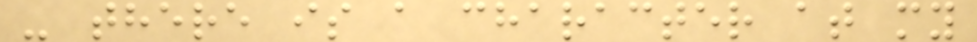- there is a character at my
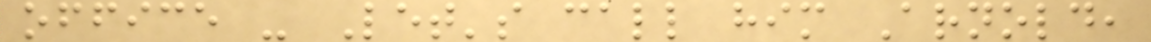office - Let's call him Arnold,
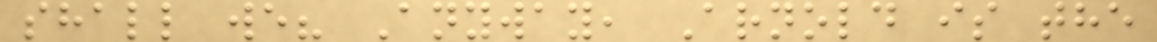shall we? Anyway, Arnold is the
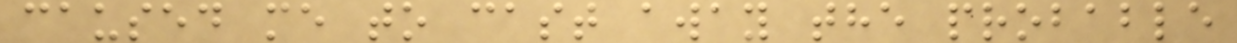caused me to cast away the probable
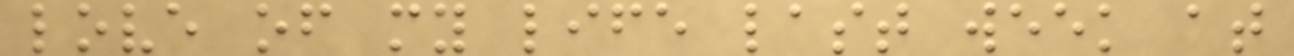love of my life last week at
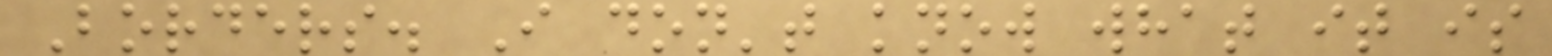Borders. I don't know what it is
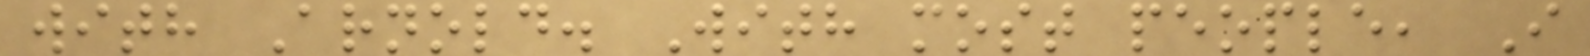with Arnold. With most people, I
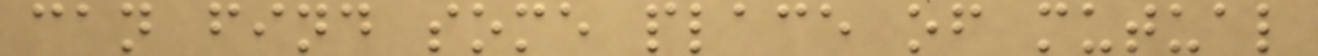can find some place of mutual
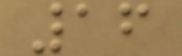16
